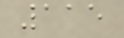115
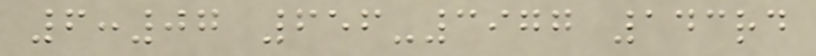6:07 656-3977 143rd
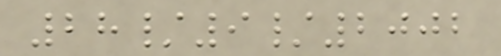28/9/2002
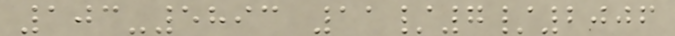103-5893 11/7/2006
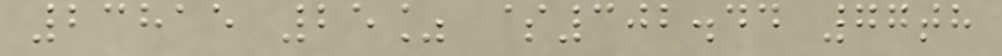23815 25% $302.44 77th
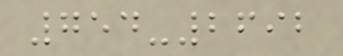754-2692
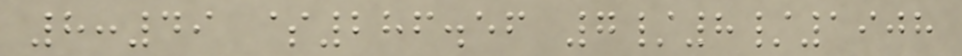8:49 $286.56 7/8/1908
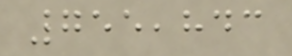755,843
